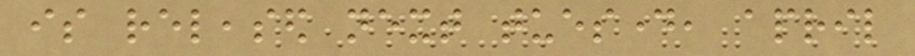is released next tuesday, april
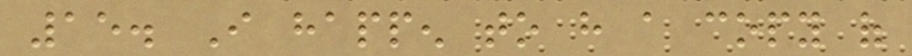15. I happen to have a copy of
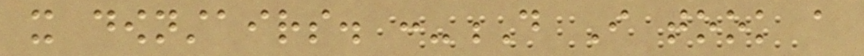it downstairs. :-D I took a
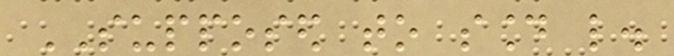SUPPOSED to sound like.
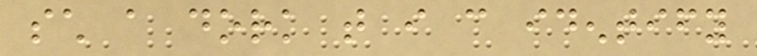such a dork that i can identify
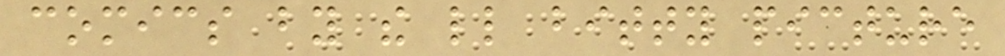comics by the little bitty picture
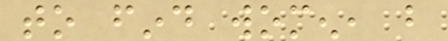to find women, but
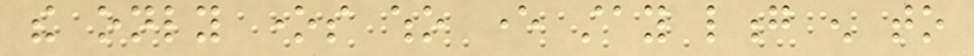the only ones who ever stay long enough to
